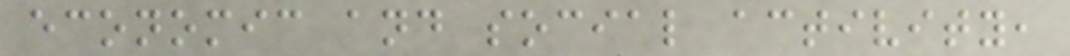economic and social activity,
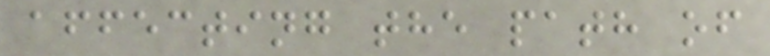affecting the path of
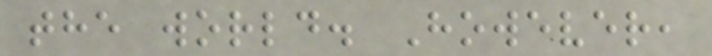the world. However,
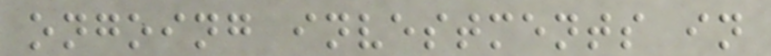ongoing investments in
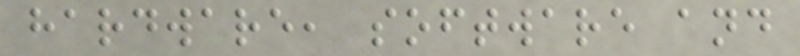hardware, software and
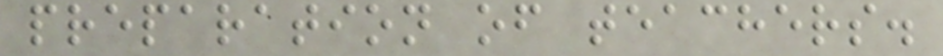preparation of teachers.
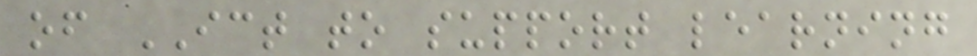of ICT to support learning
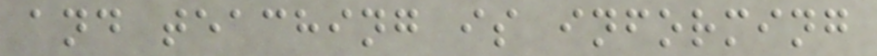and teaching is informing
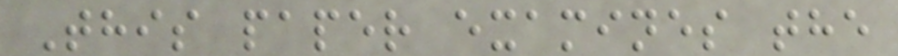This paper examines the
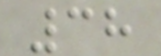38
